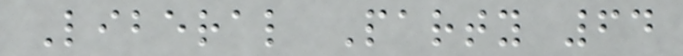Liberal Party 64
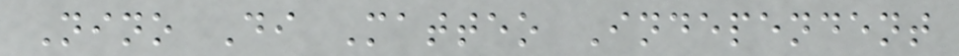Nino Di Matteo Independent
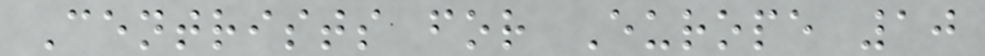Centrists for Europe 10
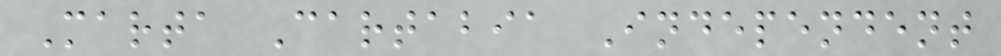Marta Cartabia Independent
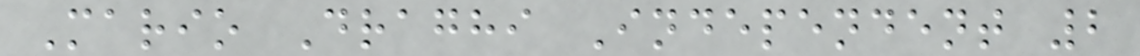Mario Draghi Independent 2
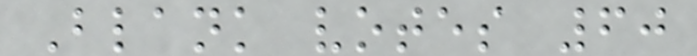Blank votes 60
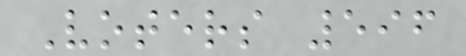Voters 596
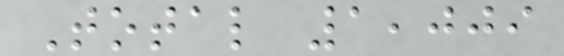Total 1,009
